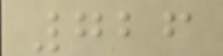726
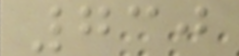730
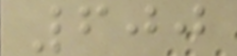600
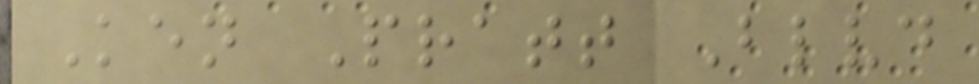Ken Pratt Blvd
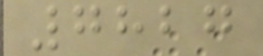7827
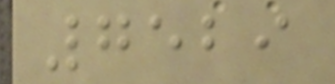7529
